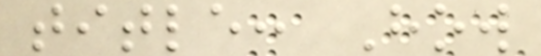title: How
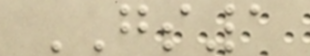GS1
